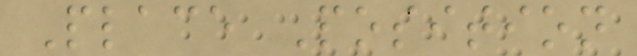Place Position
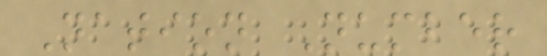Nation Number
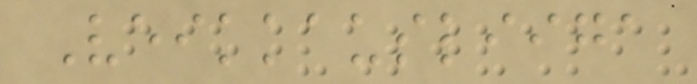Veikkausliiga
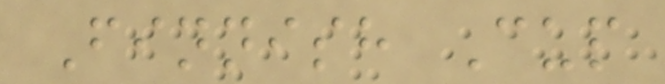Finnish Cup
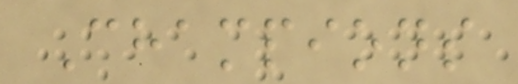Champions
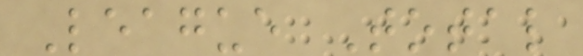League Total
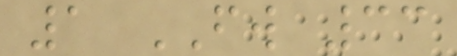1 FW 33
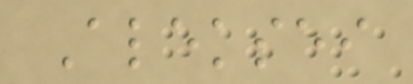Aleksei
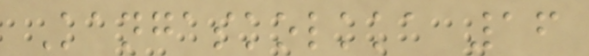Kangaskolkka 16
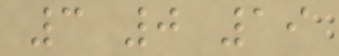3 0 19
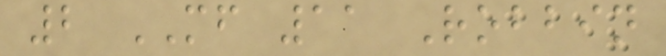2 MF 11 Robbin
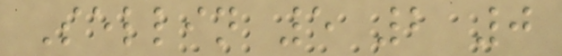Sellin 5 2 0
